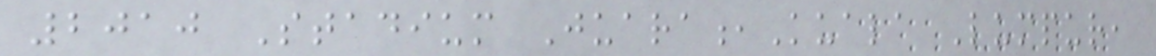2010 Stadium Juara,Kuala Lumpur,
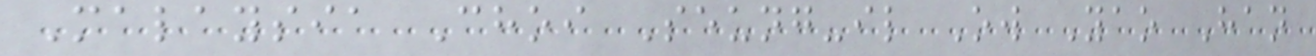Malaysia Choi Seung-il Ow Yao Han
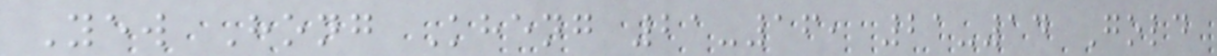Yew Hong Kheng 21-16, 21-14 Gold
